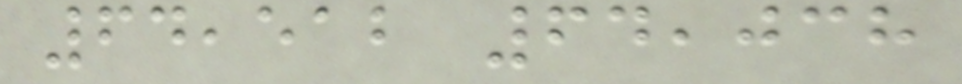64,512 64,038
